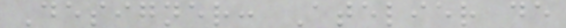Designer: Atelier de
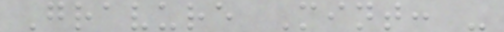Gravure Mint: -
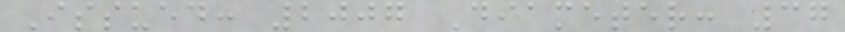Issued: 2007 Diameter: 37
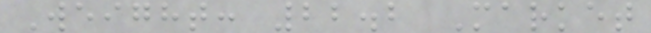Weight: 22.2 Market
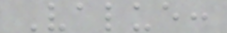Value:
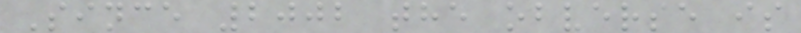Since 2002 the obverse is
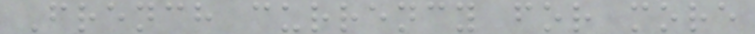French currency for more
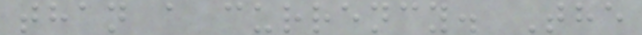than a currency. The
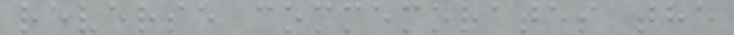reverse commemorates the
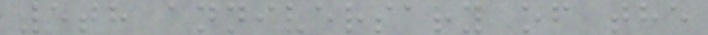5th anniversary of the
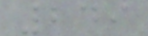249
